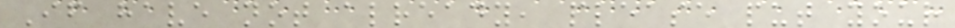If have not already, please put your
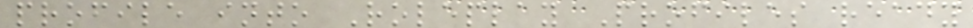profile into Roleplay Profiles ready
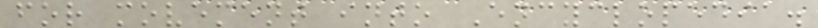for movement into Encyclopedia.
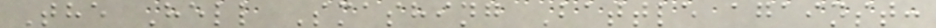The Hell Smashing Battle against:
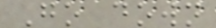Go down
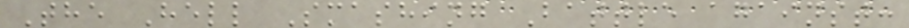The Hell Smashing Battle against:
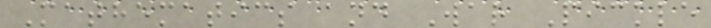Mathematics and War Pickle
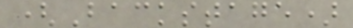(Backstage)
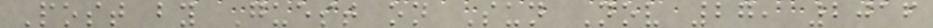Post by Guest on Sun Nov 27, 2016
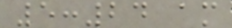5:24 am
